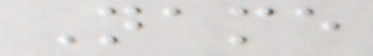Name
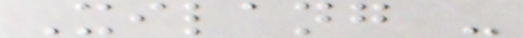Xilang -
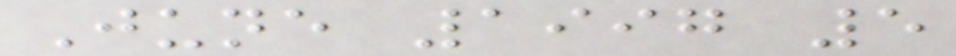June 1997 5
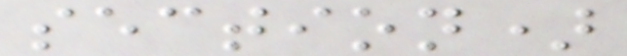section)
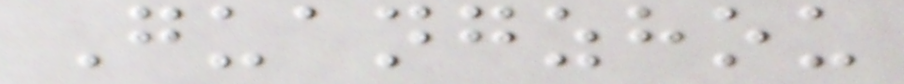Guangzhou
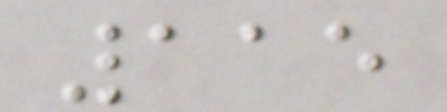115
